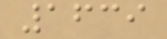1639
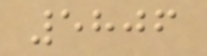5806
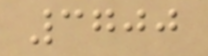3700
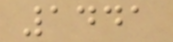1441
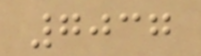7037
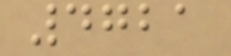4721
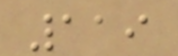119
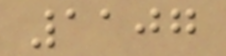1107
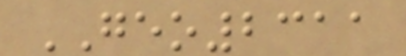GEO2311
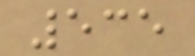535
